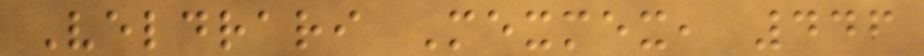Veldrari Mexmex, 446
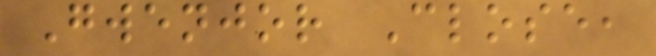Gwenjor Close,
